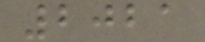2021
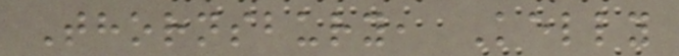Thornsbury, Kelly
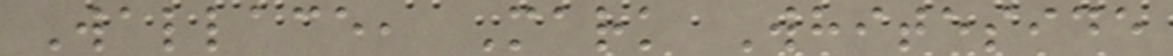Wallace, Mark Whiteside
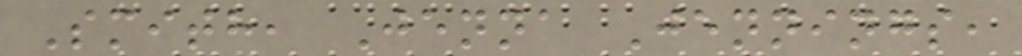Smith, Jenna Jennings,
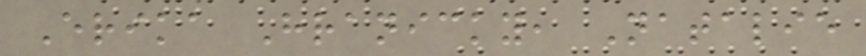Erika Hranicky, Natalie
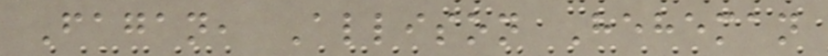Fagan, Allison Heheman
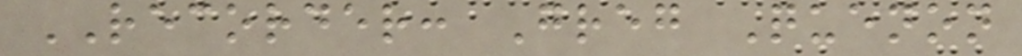RECORDER: Greg Quenon
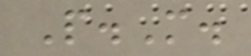P.M.
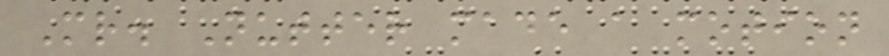Mr. Nutter made a motion
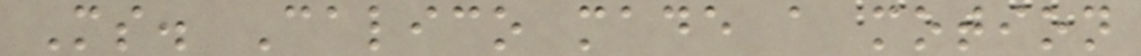Ms. Calico made a motion
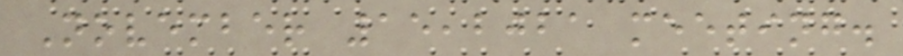November 15,2021 meeting.
